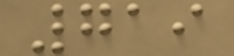719
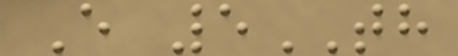E 5TH
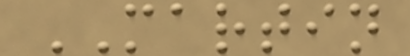MARTIN
